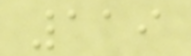119
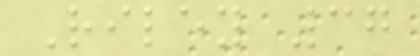Riley 37
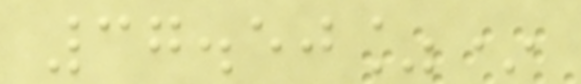37.50%*
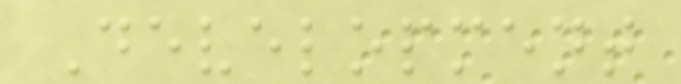Development
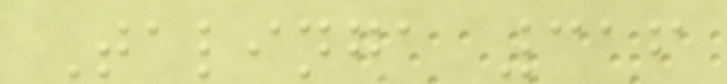Talinga 316
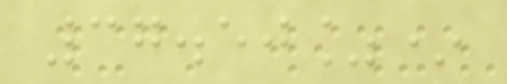37.50%*
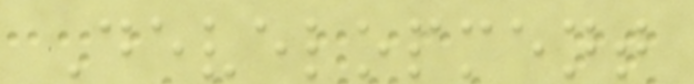Development
